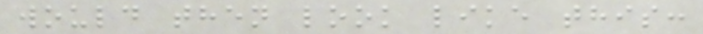would then look like this:
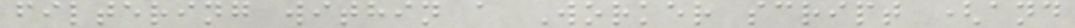filtering within a Worker script (and
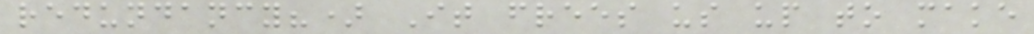redundancy?) It frees us up to make
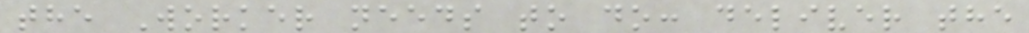the Worker needs to do: deliver the
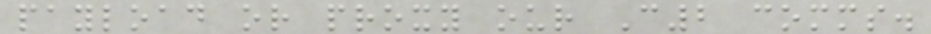payload or proxy our C2 comms.
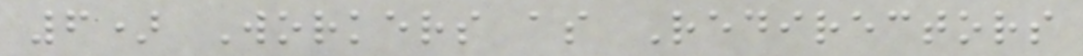6) Workers as Redirectors
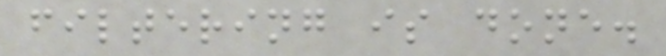filtering is done.
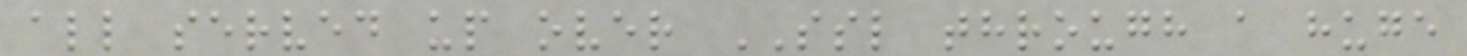all served up over SSL through a huge
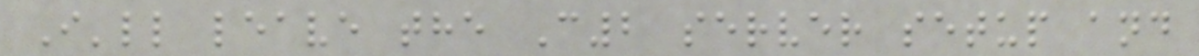I'll leave the C2 server setup and
